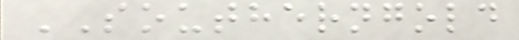SOUTHERNGOLD
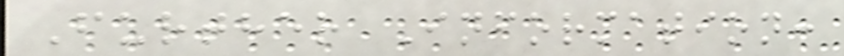Further Information:
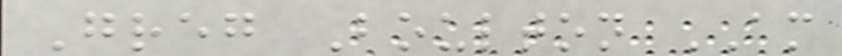Greg Boulton AM
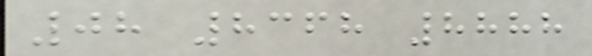08 8368 8888
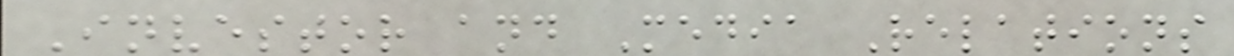Investor and Media Relations
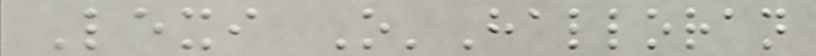Lexi O'Halloran
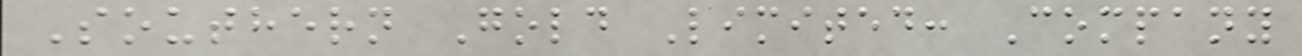Southern Gold Limited: Company
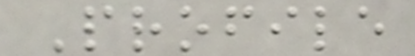Profile
